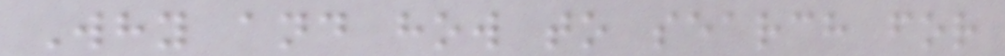Why and how to search for
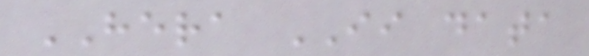HERA II data
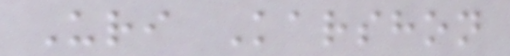Uri Karshon
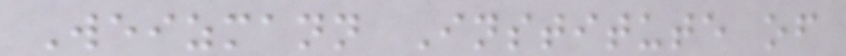Weizmann Institute of
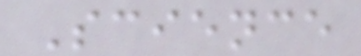Science
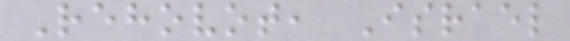Rehovot, Israel
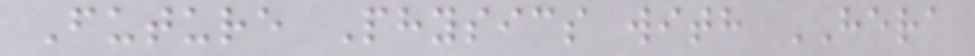Future Physics with HERA
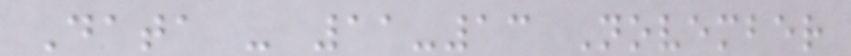Data - 11-13 November
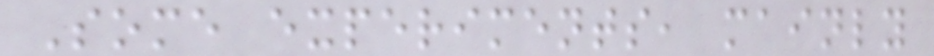Some experiments, mainly
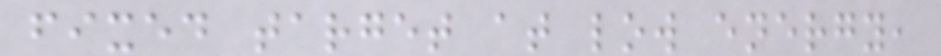fixed target at low energy,
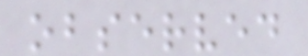observed
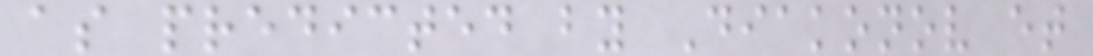as predicted by Diakonov et
